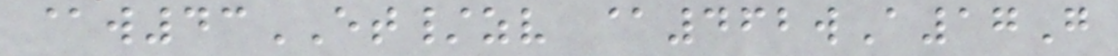@w43ET/zv @462wA17G
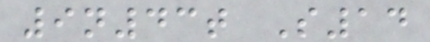9n43t S14
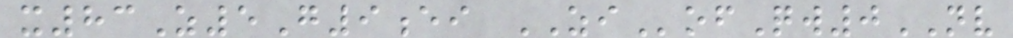x83Z5G9ei ZIofQw0NV
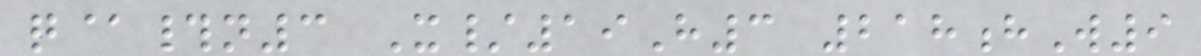q@#n3 X/19H3 218hW9
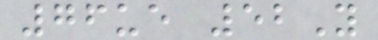76ue 52Y
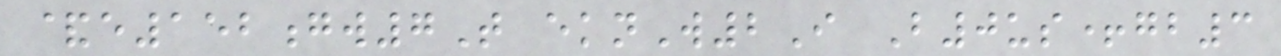&e152gw7T eknW2I B0us+gb3
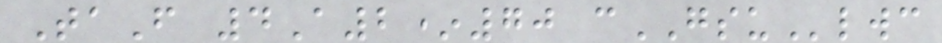TaF 4A2*70 cGSUlwc
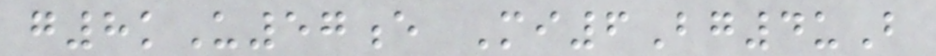g8kU57e Mi6Bg4uB
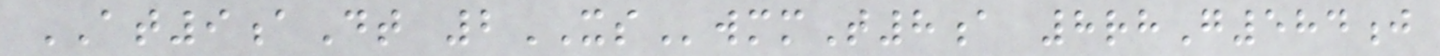AT9aDt 2XSwmmT8a 8rhG584j
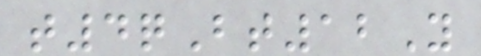t4qBt12Y
